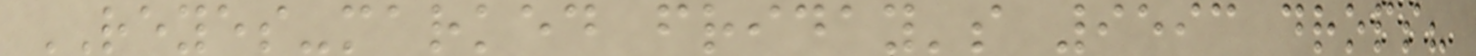REYES-marked friday's 9593 drops?
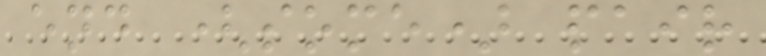end (some) pair
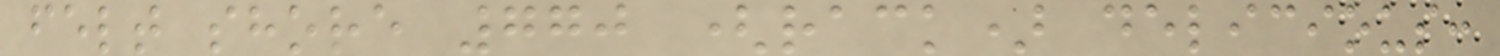felt shore 770 (rack) delicious:
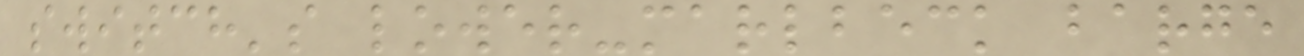switch's lower-marlbeck barge
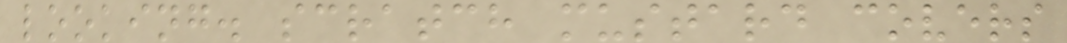looking. scratch mustard covers
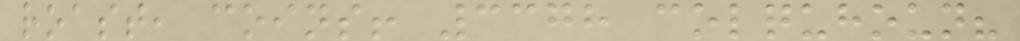roast, coins! 3378 colquhoun?
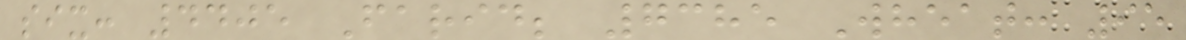six: 4405 Farid; 7385 Wheat: 95
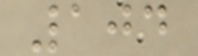104
